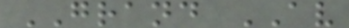GRAND AV
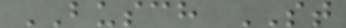BUSCH ST
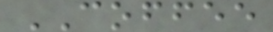COFFEE
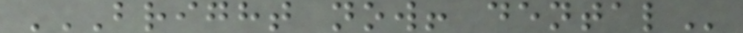BRIGHT NOW! DENTAL
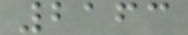2163
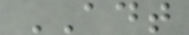ADT
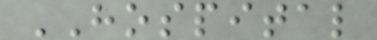HOSPITAL
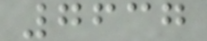7637
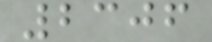2306
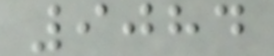9084
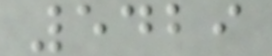5429
